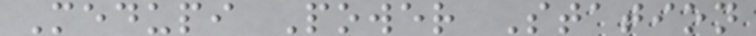Medupi Power Station
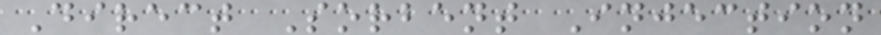Direct Sorbent Injection
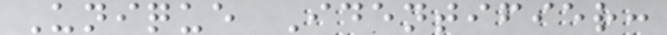Unique Identifier:
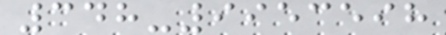348-9953598
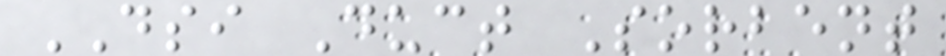DSI Duct Sorbent
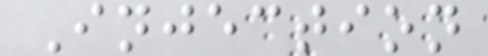Injection
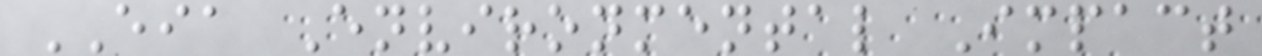EIA Environmental Impact
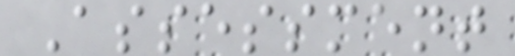Assessment
